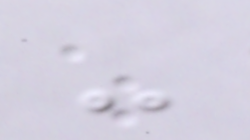-
